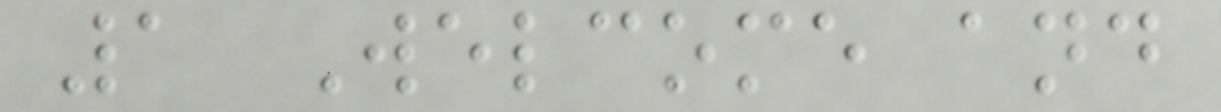1 Welcome and
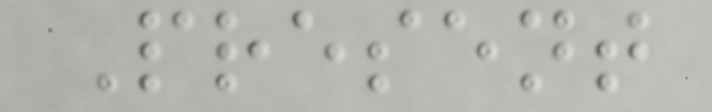Present
